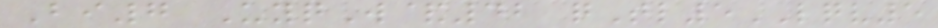Bi7 UyqW&42 qTl5LQV5
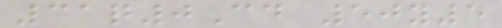31q0Cd 50y5
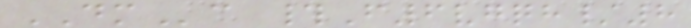DMc #F6vgqh/8
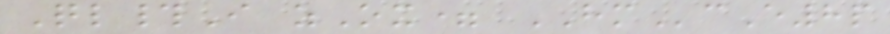Ql#I zOx= HMcE8p
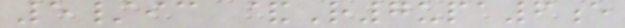5/ic &R7upa6e
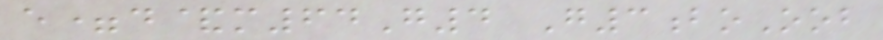e=d&m64G4 G3boOob
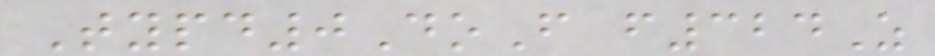Typd0DoF f324Z
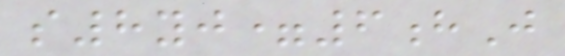s8yj=6hJ
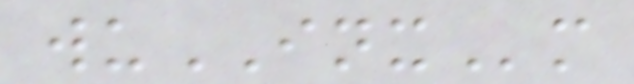wuINXm
